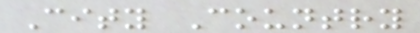City Country
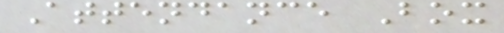Attendance Box
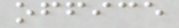office
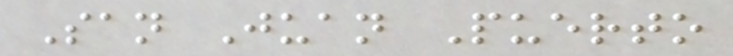San Juan Puerto
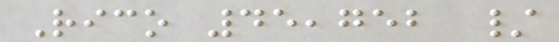Rico 45,752 /
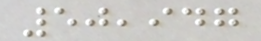50,947
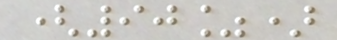(90%)
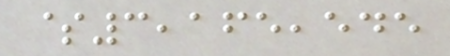$3,165,545
